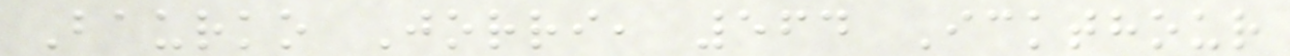Baurko Jorri, 564 Ickthour
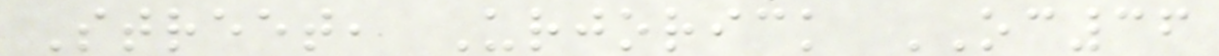Street, Urjorick OC36
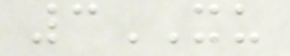3XU
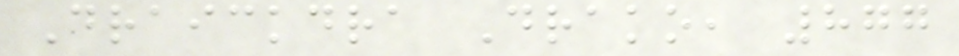Draickdra Drako, 877
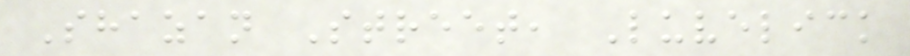Shazan Street, Luvelick
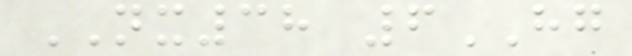NX38 6HG
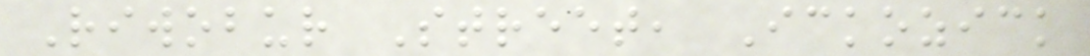Riwobur Street, Ickozick
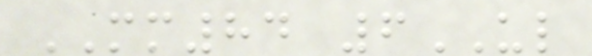MM84 6UL
